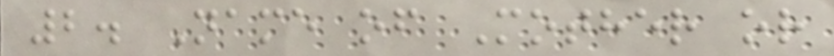2. Name of Mother or
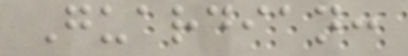Guardian:
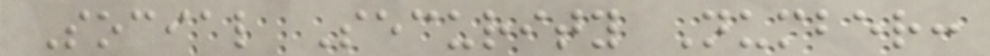Social Security Number:
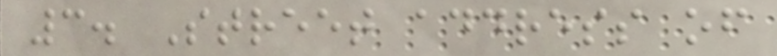3. Street address of
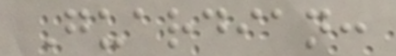Guardian:
